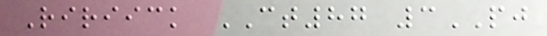Ririick CT87 3PJ
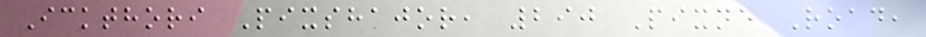Ickthori Pixshajor, 290 Pixne Road,
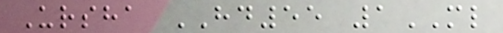Ursha HD55 1ML
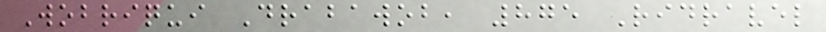Wobriqui Drabawob, 875 Ridravel
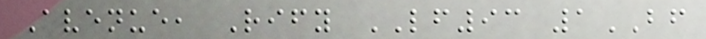Avenue, Rify LF93 1BF
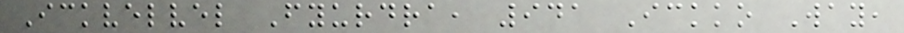Ickvelvel Fyurdra, 941 Ickko Way,
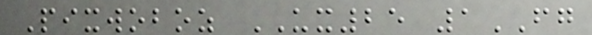Pixwoboz UX25 1FG
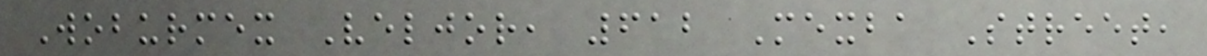Woburmex Veljor, 612 Mexba Street,
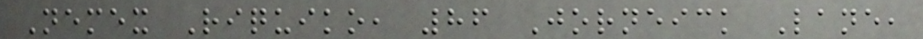Nemex Riquiko, 86 Jorneick Lane,
